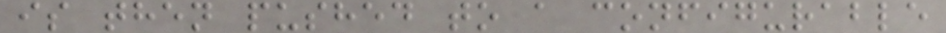is then pushed to a configurable
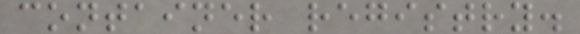container registry.
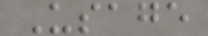Usage
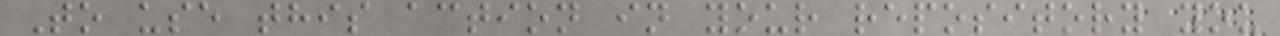To use this action in your repository you
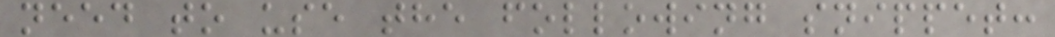need to use the following snippet:
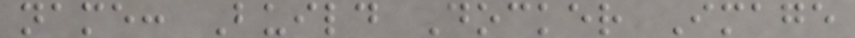name: Build Docker Image
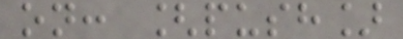on: [push]
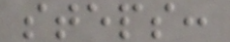steps:
